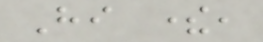Hi there,
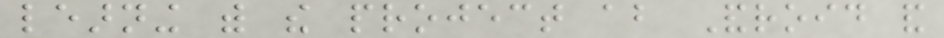learning with the project about Android and
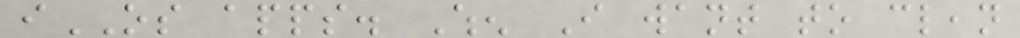iOS apps. When I want to clean
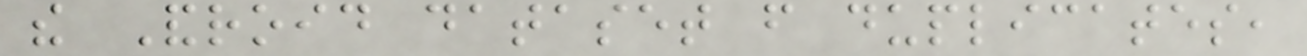the Android dataset from duplicates,
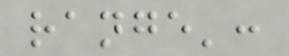range':
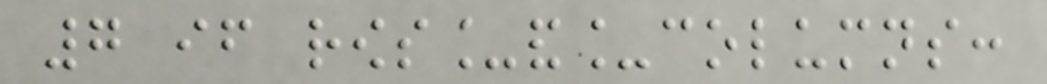7 if rows_and_columns:
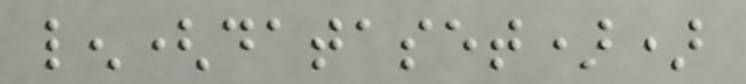len(dataset))
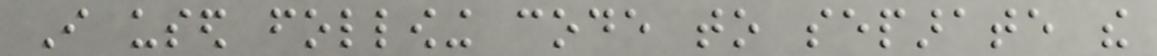I used following code to separate the
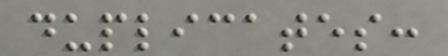duplicates:
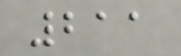211
